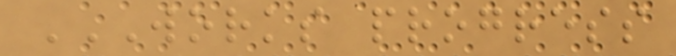WORKS PROGRESS
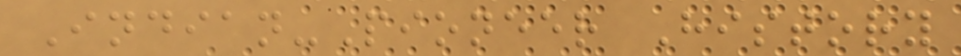Indian-Pioneer History
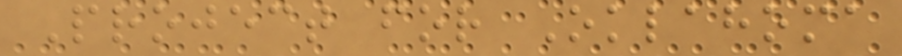Project for Oklahoma
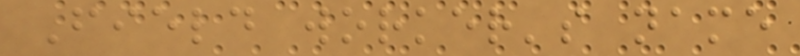Field worker's name
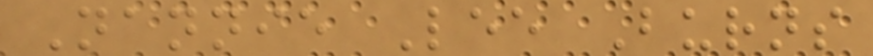Nannie Lee Burns
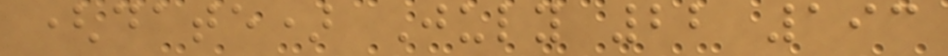(date) July 22 193
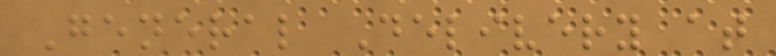General Delivery at
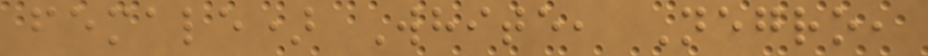female) White, Negro,
